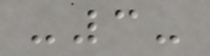-3-
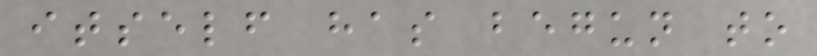itself has begun to
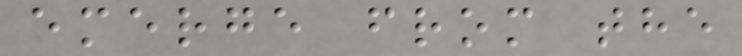emerge from the
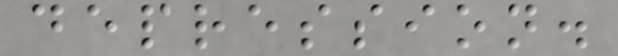depression.
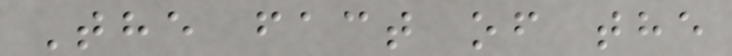The fact of the
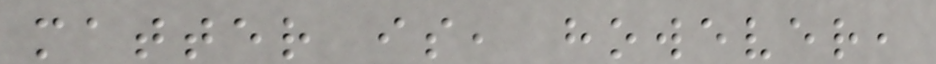matter is, however,
